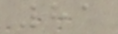81
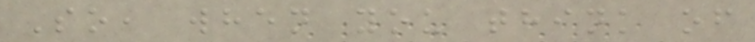So, when you think of
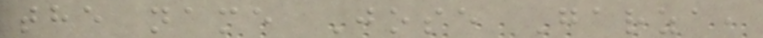the name Jose Garza,
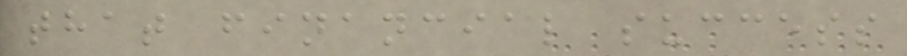that financial success
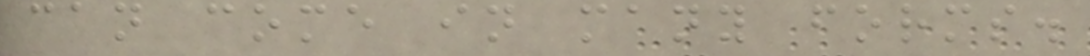can come in many forms.
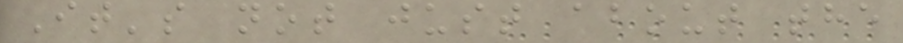It's not just about the
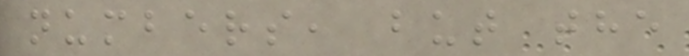numbers, but the
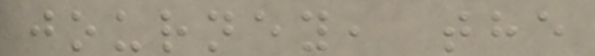journey, the
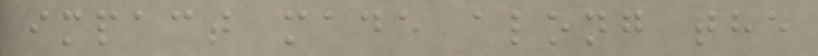impact made along the
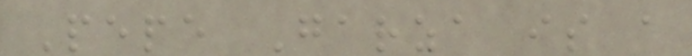Pepe Garza is a
